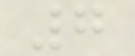7
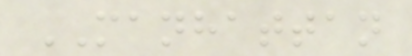MANHATTAN
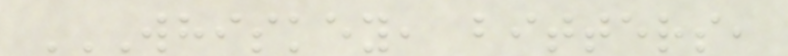WHISKEY, BITTERS,
